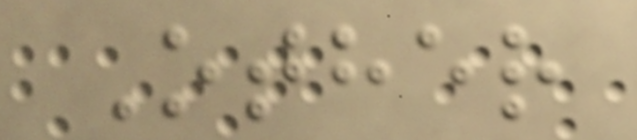Other
